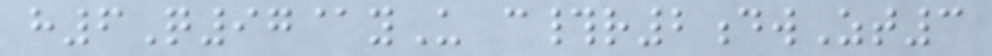h6Q97@yU c#r2dwZt3
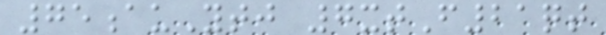75auYtj 7xtF21qt
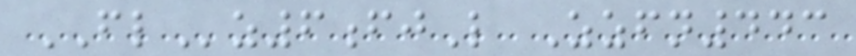FLz6fjL Zzfn443
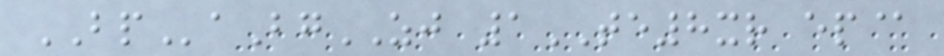BPaBgZJ 1TE8xr ep@
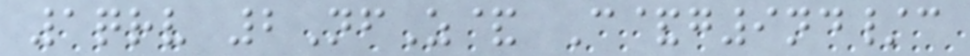1qrv 2NfZ& C&g9nd/c
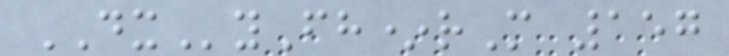DXyFh*rM 157
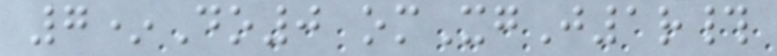7*Do0 omXgJ1r#
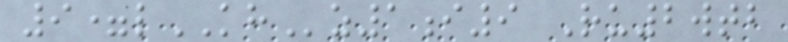9=lKHz1i9 Ru2wtb
